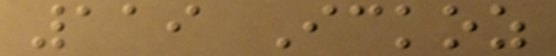119 Ickoz
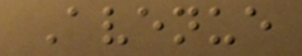Avenue
